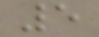5
